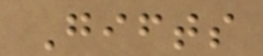Gifts
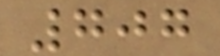707
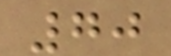70
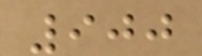900
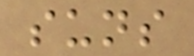suns
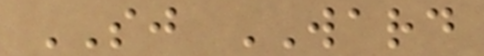SJ WARD
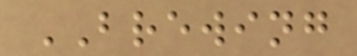BREWING
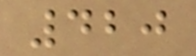420
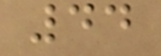44
